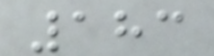183
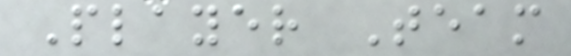Player Team
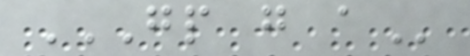GP G A
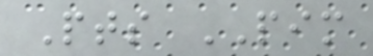Pts PIM
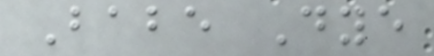Babe Dye
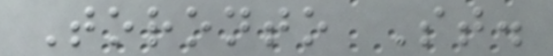Toronto St.
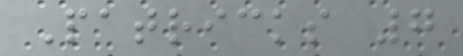Patricks 7
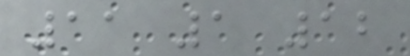11 1 12
